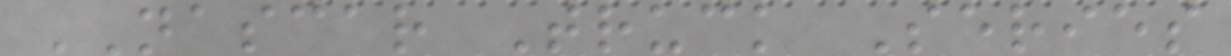NASCAR Truck Series
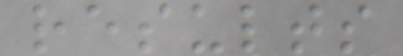results
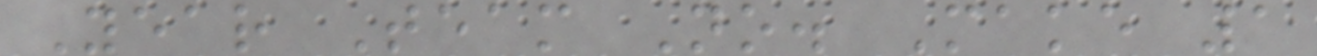Year Team No. Make 1
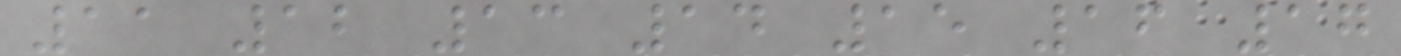11 12 13 14 15 16 17
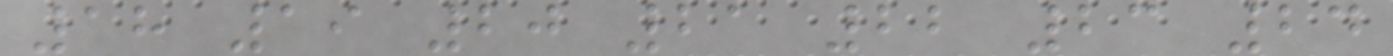18 19 20 21 22 23 24
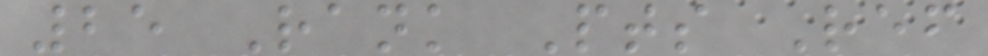25 Rank Pts Ref
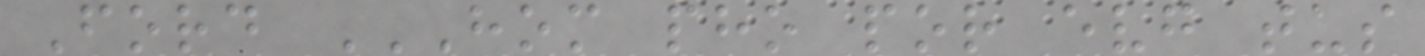Ford HOM PHO POR EVG TUS
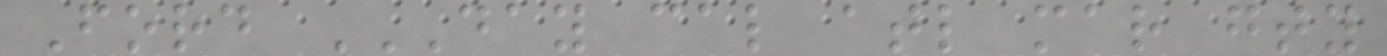Ford DAY CAL ATL MAR GTY
